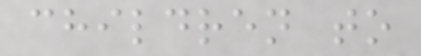children to
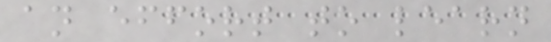an effort to learn
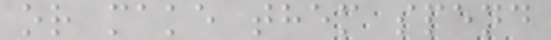or make them spend
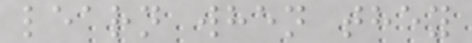learn when they
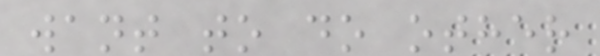want to do other
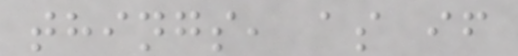things, as if
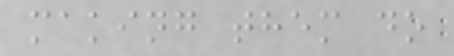making them do
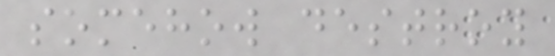somehow destroy
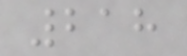218
